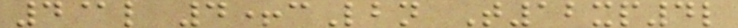4@l 4+cLbn T12xp4l
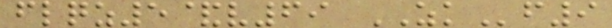flqz5&v69 ZKf9
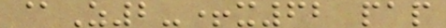@Z2-+x62 pap
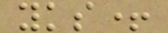yks+
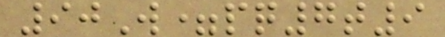90W=pq7t9
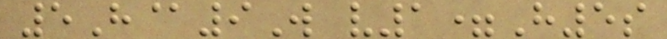5H@9W v1=H5s
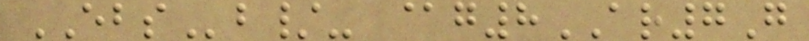EBSb/- @g8AR7G
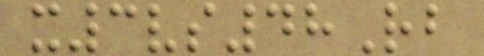x3vs48Rb
